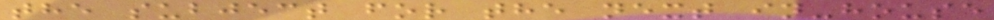the subject for the next in-house
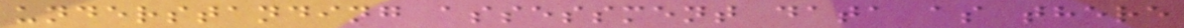understanding assessment data as there
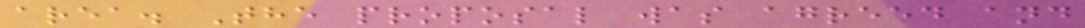area. The proposal was agreed and
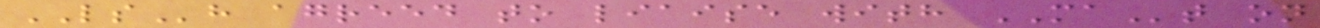LSh agreed to liaise with MAt on
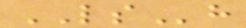LSh
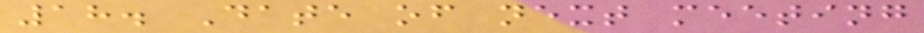18. Date of next meeting
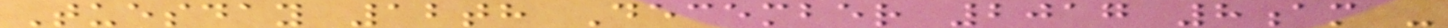Tuesday 12th December 2017 8am -
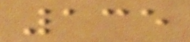135
